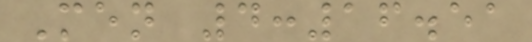Men 4:16.51
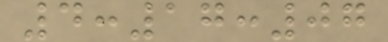4:17:07
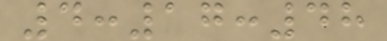4:17:48
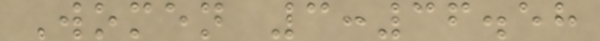Women 3:36.58
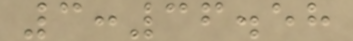3:36.58
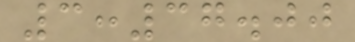3:37.00
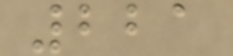221
